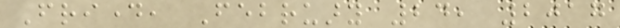Friday, February 24, 2017
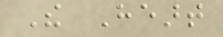The Heart
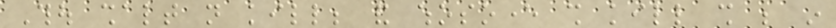Thou shalt not kill; and whosoever shall kill shall be in
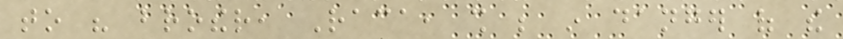to his brother, Raca, shall be in danger of the
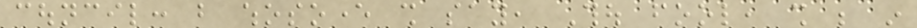council: but whosoever shall say, Thou fool, shall be in
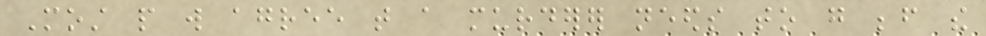Most people will agree that a murderer needs to go before the
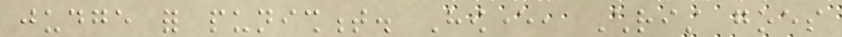judge for punishment. However, Christ goes
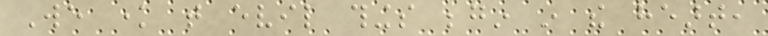We know that evil things begin in the heart,
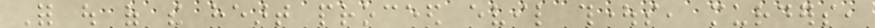For out of the heart proceed evil thoughts, murders,
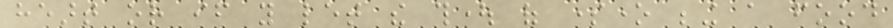heart or if you let the thought of someone being a food
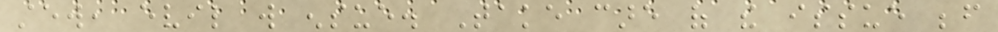stew, evil will ensue. Take care of the issue before
